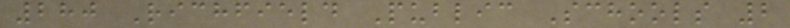280 Richfield Public Schools 2
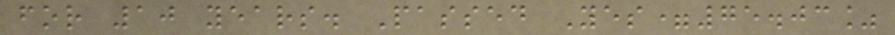for 10 years. Passed Yes=75.03%
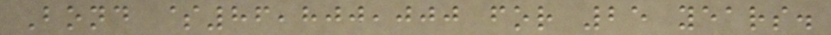Bond $86,800,000 for 25 years.
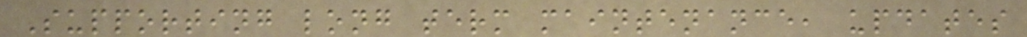Supporting long term maintenance, updates
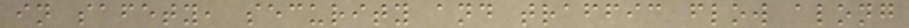in safety, security and traffic flow along
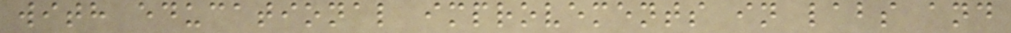with educational improvements in labs and
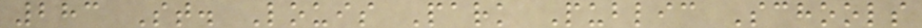283 St. Louis Park Public Schools
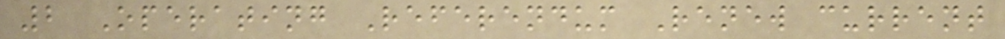2 Operating Referendum Renew current
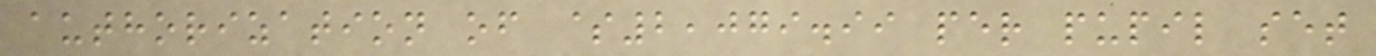authorization of $2,079.99 per pupil set
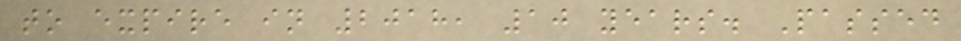to expire in 2018, 10 years. Passed
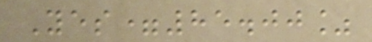Yes=85.00%
